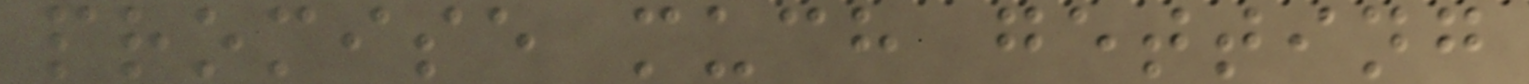promise much getting
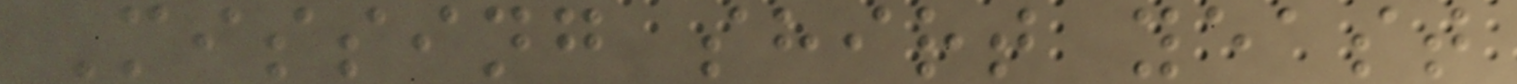Missing shirt yeast
